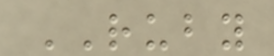RUBY
